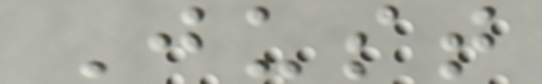Just
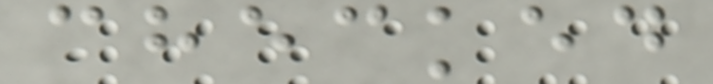checked
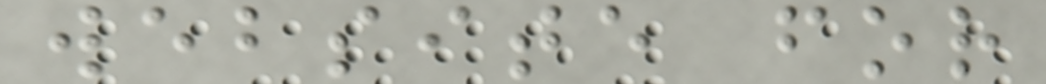website for
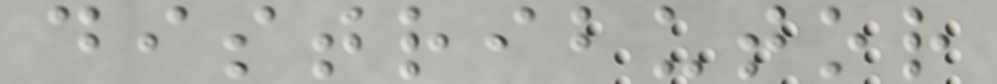distributor
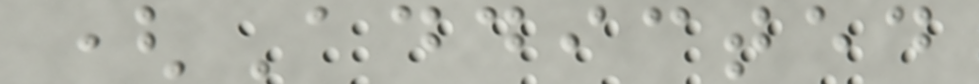(Addicted
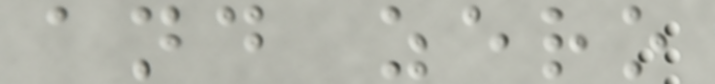and zero
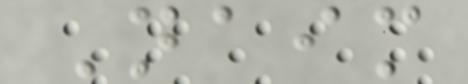Naim
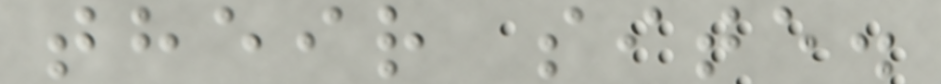their site.
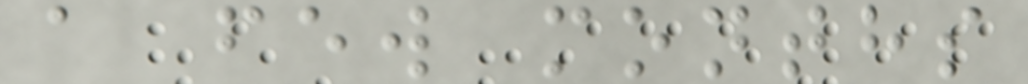a few months
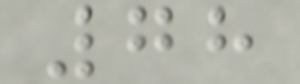78
